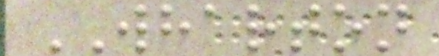WHARTON
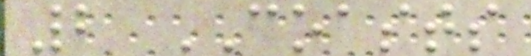2 COASTS
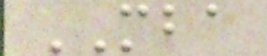MBA
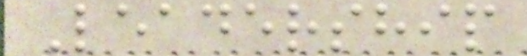Leadership
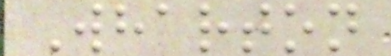Wharton
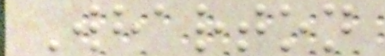Wharton
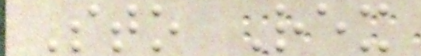Sto Rex
